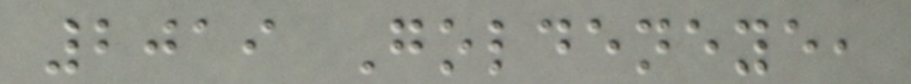2019 Goldeneye,
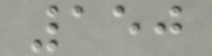150
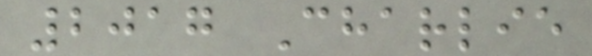2017 Charlie
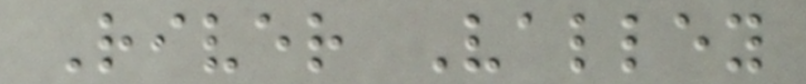River Valley
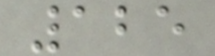125
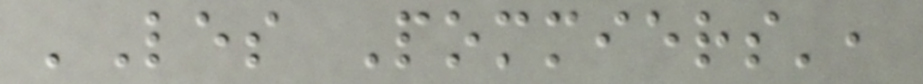'Les Pommiers',
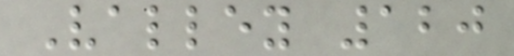Valley 120
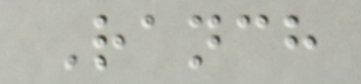Ranch
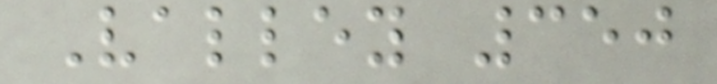Valley 350
